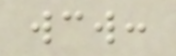wcw:
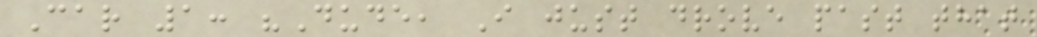Car 1: "Dude, I just drove past that
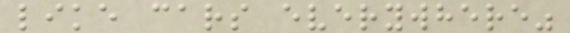like cars everywhere"
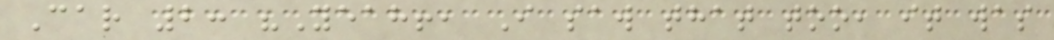Car 2: "Yeah!, I saw that too, it was
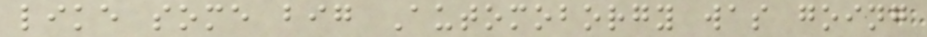like some big Automoborgy was going
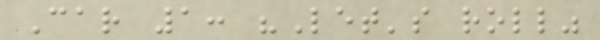Car 1: "Let's roll"
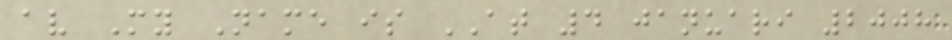av My Name is AT 4 januari 2008
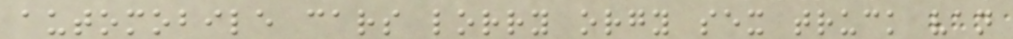automobile cars lorry orgy sex truck van
